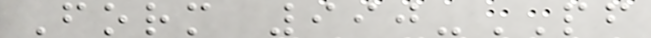Form 990-PF
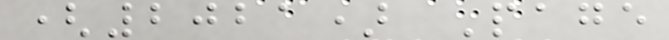(2021) Page
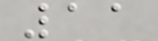11
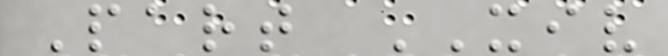Part XIV
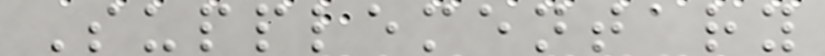Supplementary
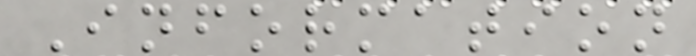Information
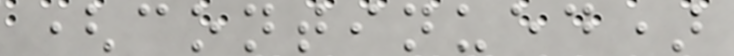(continued)
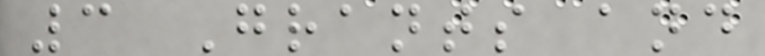3 Grants and
